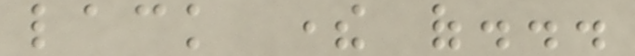lack there of...
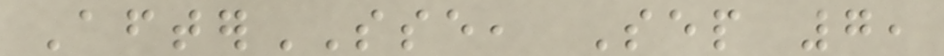AfterSSE, Sep 7,
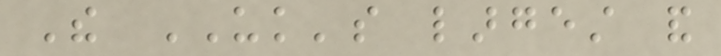The UK's largest and
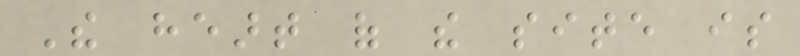The heart of the site is
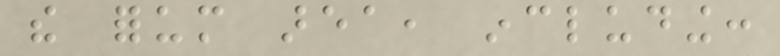the forum area, including:
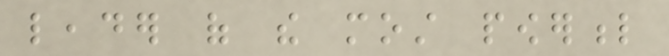leader of the most powerful
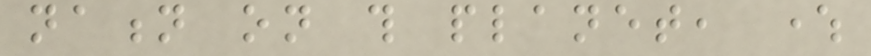nation on this planet, where
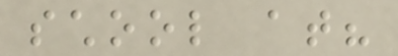school at?
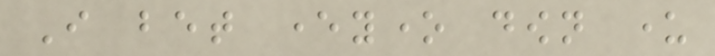I bet everyone down under
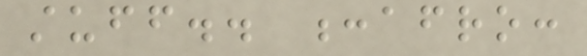stuff.. :afro:
